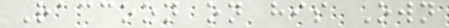Raccoon on his Own
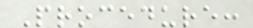Procedure:
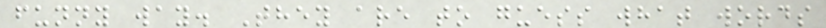funny way. They are to guess what words
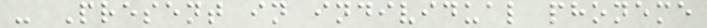- Present in individual phoneme
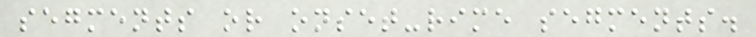segments or onset-rime segments.
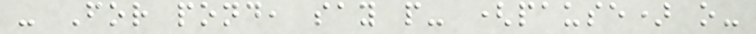- For pond, say p- (pause) o-
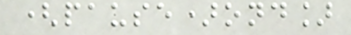(pause)ond]
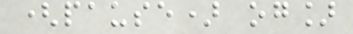(pause) og]
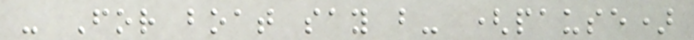- For boat say b- (pause)
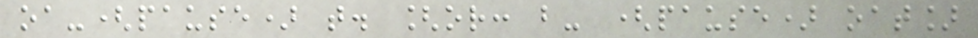oa-(pause) t. [or: b- (pause) oat]
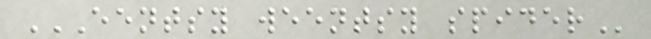EENTSY WEENTSY SPIDER
